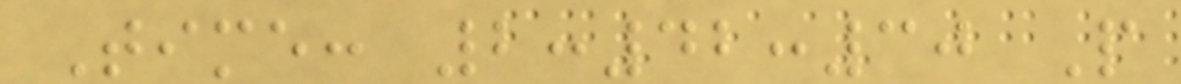Time: 2:42:30 P
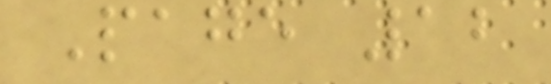Page 12
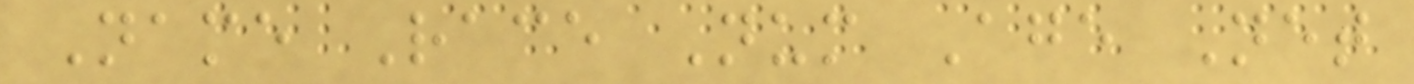Name Race Num Age Net
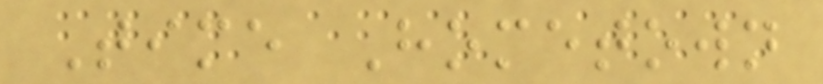Time Hometown
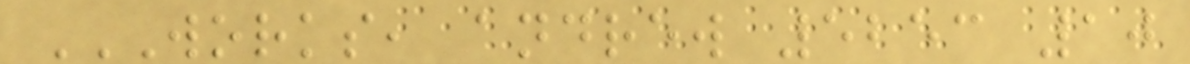WORKS, ANDREW 5253 10
